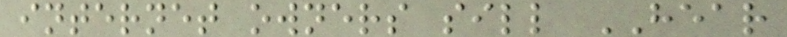internet owners sill HEAR
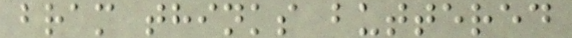bram thinks buttered
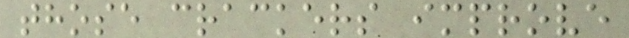those crackers improve
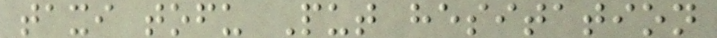taxi tofu Put hesitation
